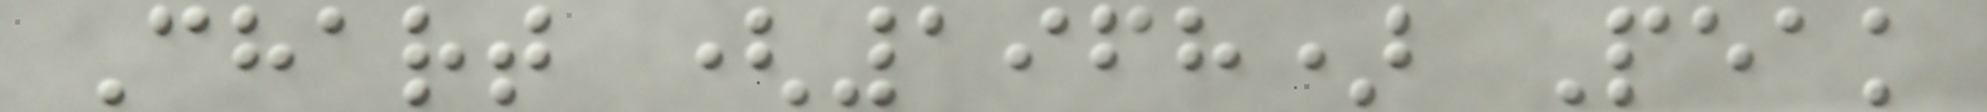Chart (1968) Peak
